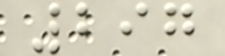297
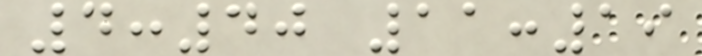4:40 11:19
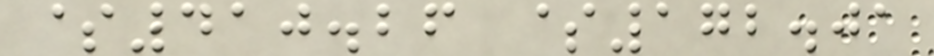$410.26 $172.01
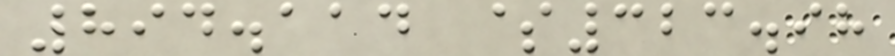894.114 $323.98
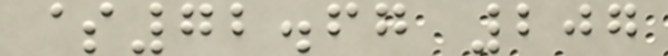$72.67 207
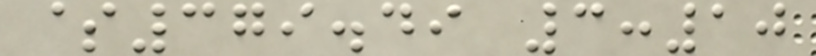$379.49 3:10
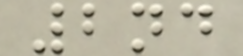2nd
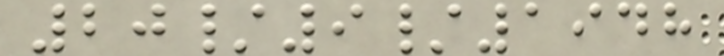20/9/1948
